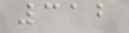312
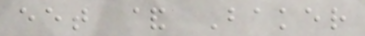eet & Baker
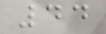44
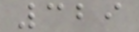329
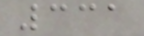331
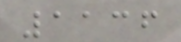1136
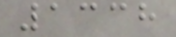1338
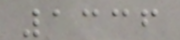1336
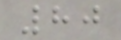80
